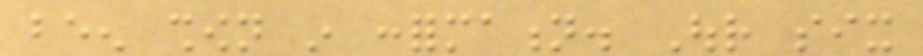been shown in conformation. Our six
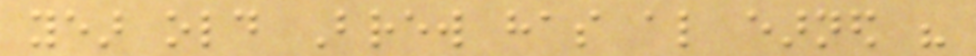year old Brew has also earned his
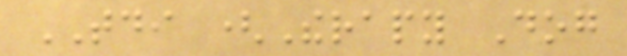TDI (Therapy Dog
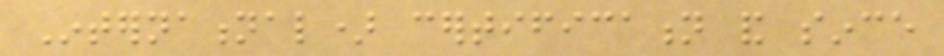International) certification and since
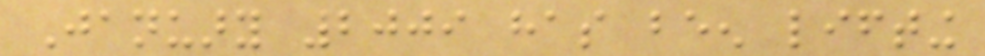January 2009 has been lifting
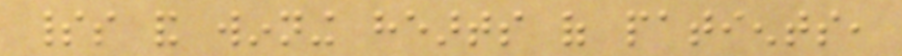spirits and winning hearts of patients,
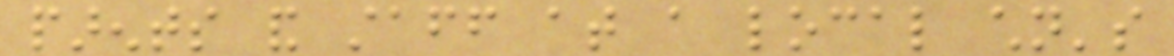parents and staff at a local children's
